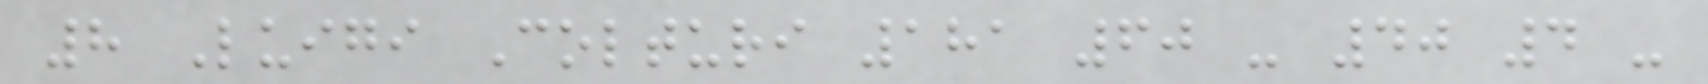8 Luigi Colturi 181 60 - 40 4 -
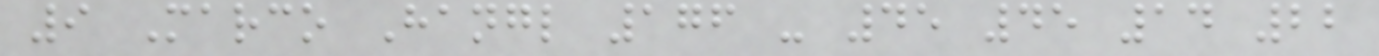9 Marco Hangl 176 - 45 45 14 22
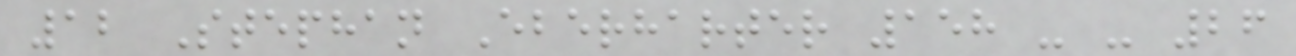12 Stephan Eberharter 158 - - 26
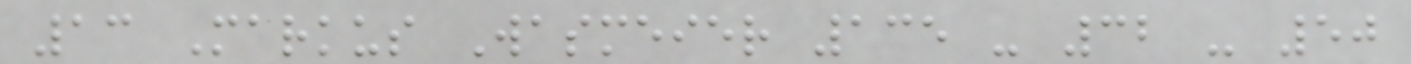13 Markus Wasmeier 135 - 32 - 50
